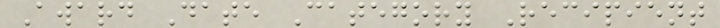Award Date Category Recipient
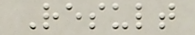Result
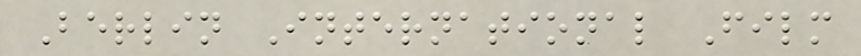Berlin International Film
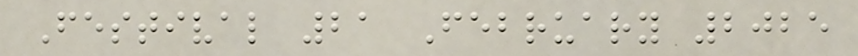Festival 21 February 2025
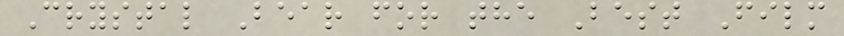Crystal Bear for the Best Film
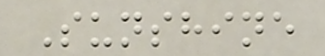Sunshine
